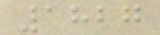1827
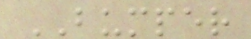BUMPER
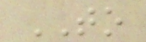TO
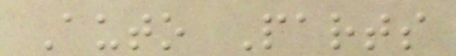Auto Parts
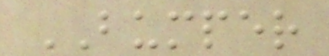BUMPER
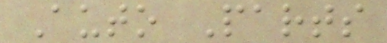Auto Parts
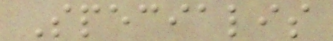Specialis
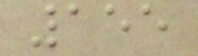155
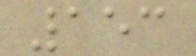153
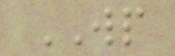WP
